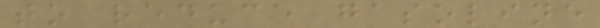to reduce gasoline
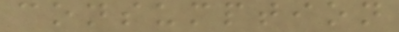consumption
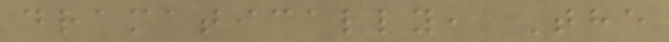dramatically, The
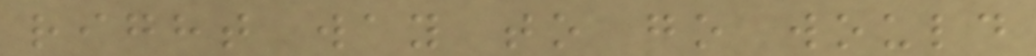right way to go would
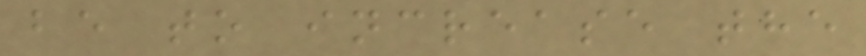be to increase the
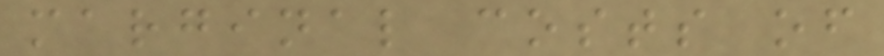marginal costs of
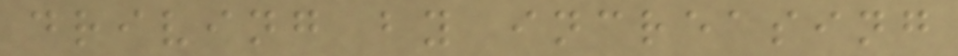driving by increasing
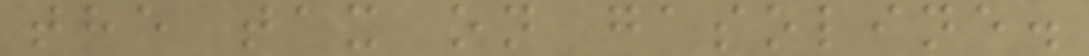the tax on gasoline.
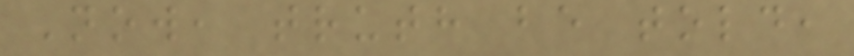Now, truth be told,
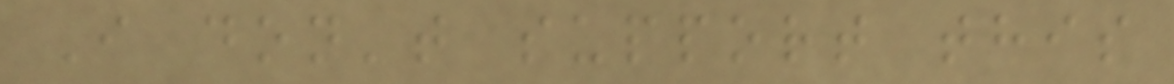I don't support this
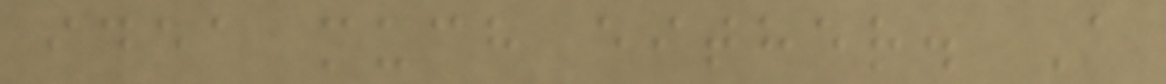idea much either. A
